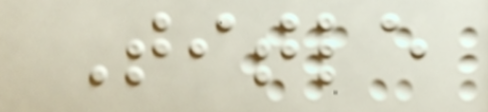Title
